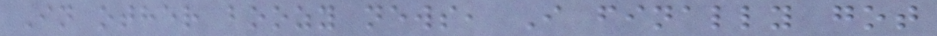In other boozy news, I finally got
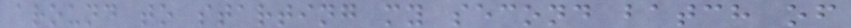around to starting my second batch of
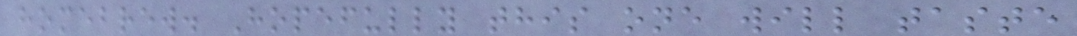homebrew. Hopefully this one will taste
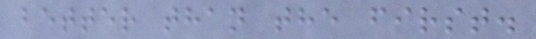better than the first.
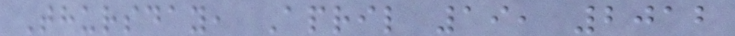Thursday, April 19, 2012
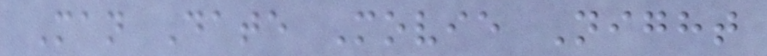Man Date Movie Night
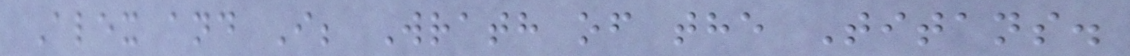Alex and I; Wrath of the Titans.
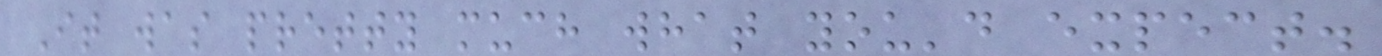It was pretty much what you'd expect.
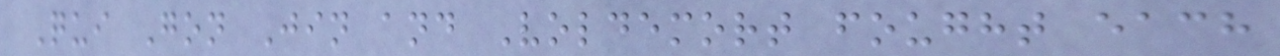Qui Gon Jin and Voldemort fought each
